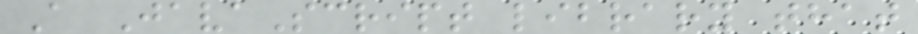A JavaScript library that
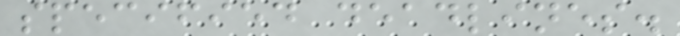specified deadlines.
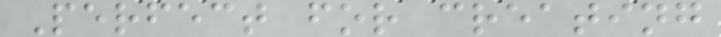Perfect for creating
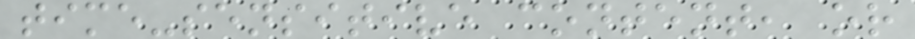time-sensitive content, or
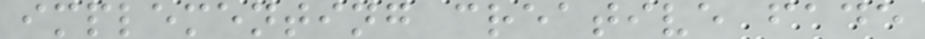implementing creative fade
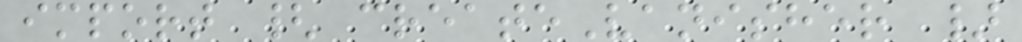import { createVanisher }
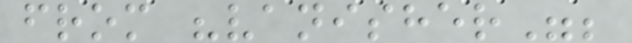from "vanisher";
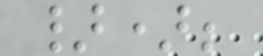});
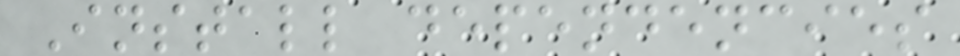Install dependencies
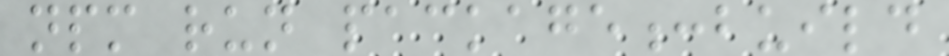npm run package:build
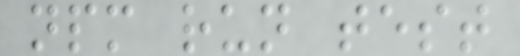npm run test
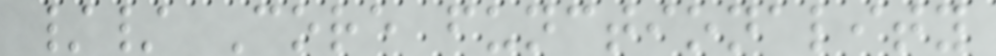// Core functionality
